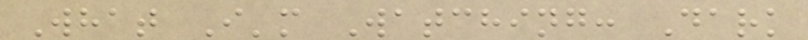What I'm Watching: Dark
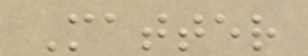Matter
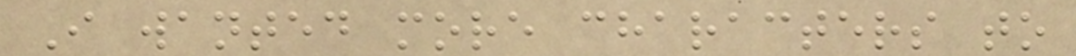I wanted more characters to
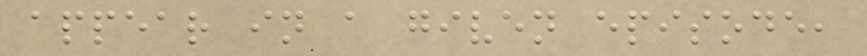appear in a given episode,
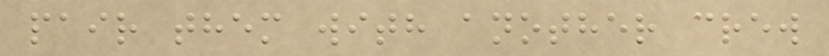pair them with another crew
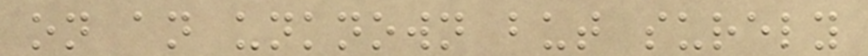on an unknown but surely
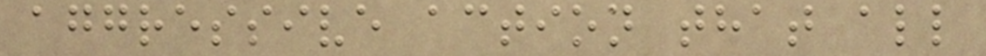aggressive action that all
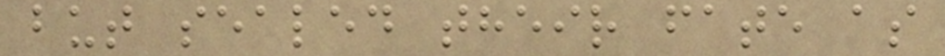but sealed their fate as
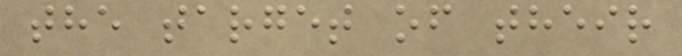the target of their
